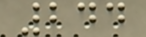244
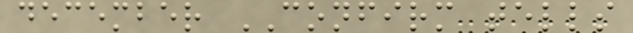december CONFIRM tells
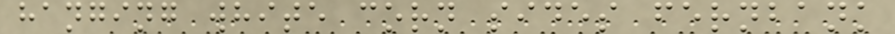hanging white corn sides fernbank
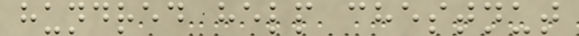hundred help chestnut
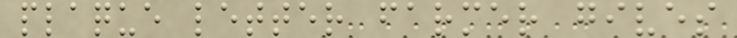plaque letter farmer gives
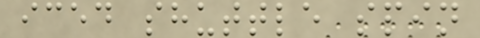iced shuttle spin
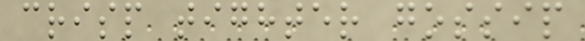crisp tighter gossip
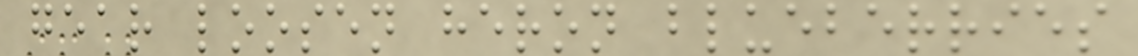gear loosen heron blueberries
